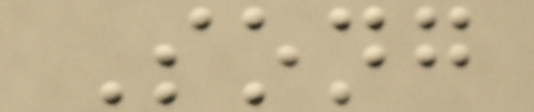Song
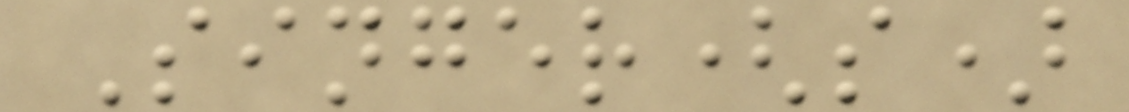Singer(s)
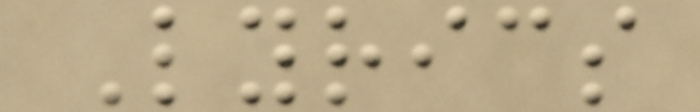Lyrics
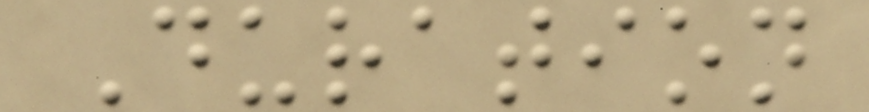Duration
